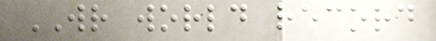WR world record
